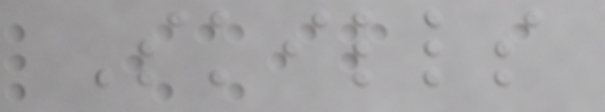Skills
